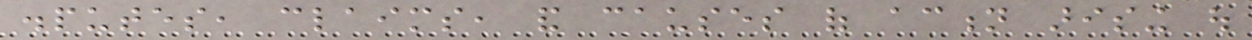disputes, claims, and causes of action arising out
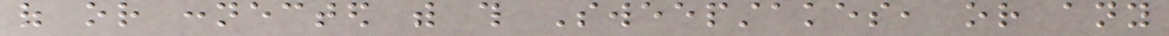of or connected with this Sweepstakes, or any
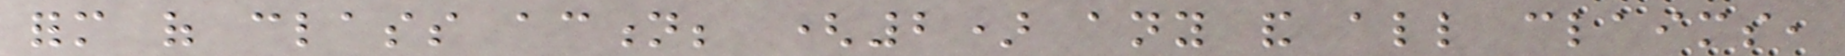form of class action; (2) any and all claims,
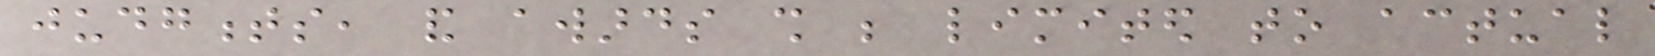judgments, and awards shall be limited to actual
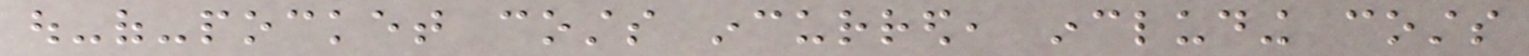out-of-pocket costs incurred, including costs
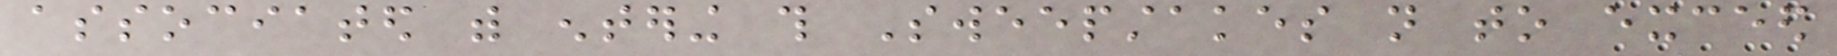associated with entering this Sweepstakes not to exceed
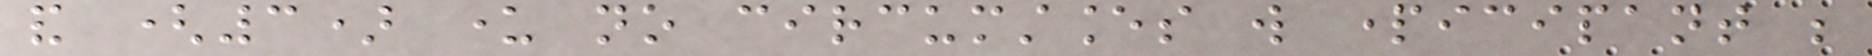and (3) under no circumstances will participant be
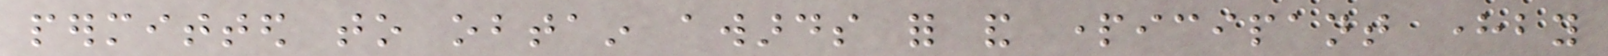permitted to obtain awards for and participant hereby
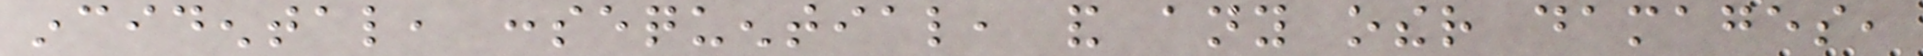incidental, consequential, and any other damages,
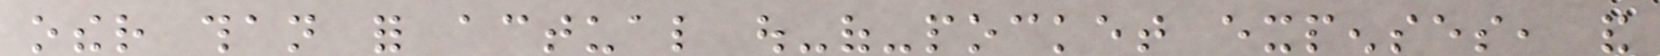other than for actual out-of-pocket expenses, and
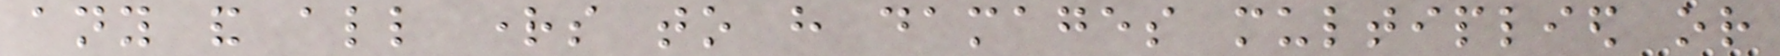any and all rights to have damages multiplied or
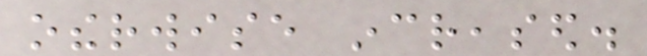otherwise increased.
